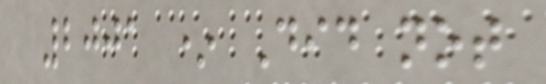2001 * Did not
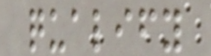qualify
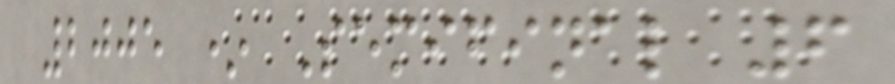2005 * Semifinal 6
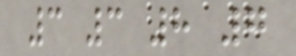3 3 8 7
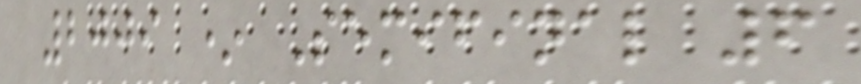2009 * Semifinal 6
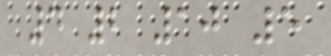4 2 10 5
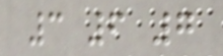3 6 7
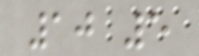10 5
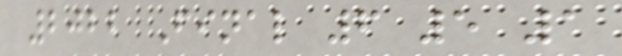2022 Final 6 5 1
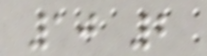10 2
